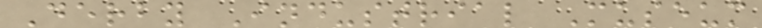Derby Industrial Museum
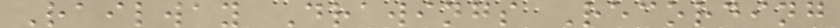Railway Drawings Recording
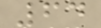64
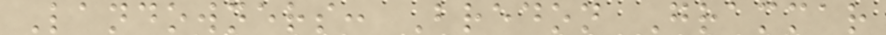Landowners: Bredon Grammar
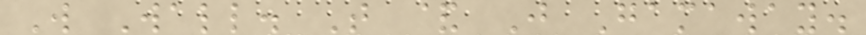W Wall. T & J Gamaway.
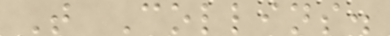T Collins.
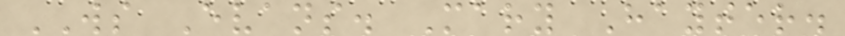WS Evans. Mary Hayter.
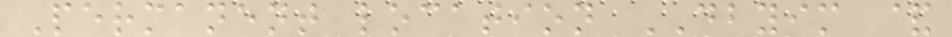Permanent location DBYIM &
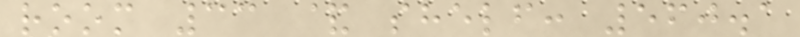room 33 & shelf: 560.1
